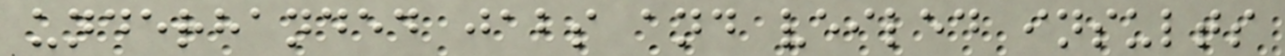underhanded jabs and veiled insults
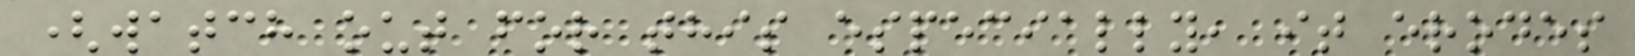(watch out for this especially, it erodes
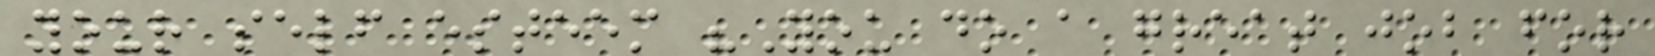your self esteem "You do a great job for
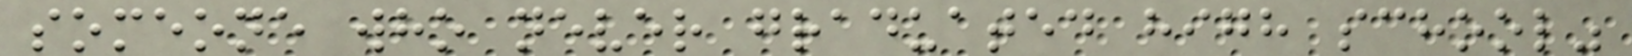someone who never graduated high school"
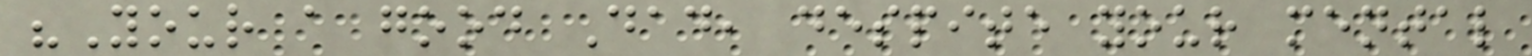"Your a good Dad, despite your mental
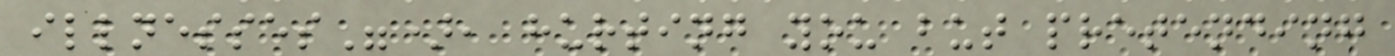illnesses"), hurting you but pretending
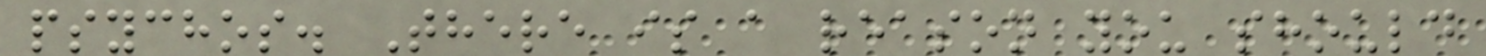psychos. There is a reason you should
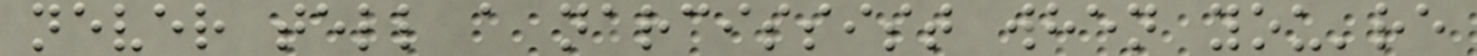never tell a narcissist when you're
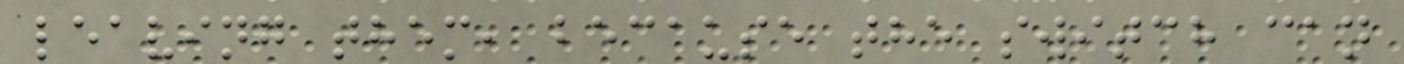leaving them, because the switch can
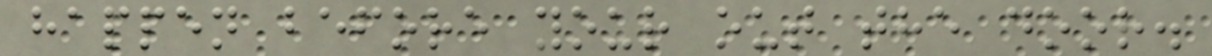happen before your out the door.
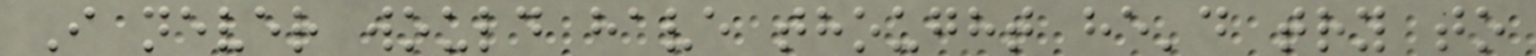I never would have thought he'd try to
